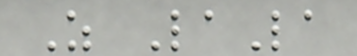Z LaLa
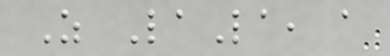Z LaLa, a
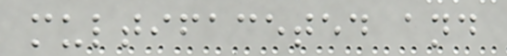multifaceted and
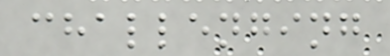challenging
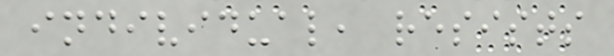individual, resists
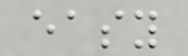easy
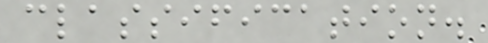classification.
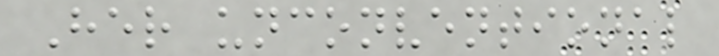Her unconventional
